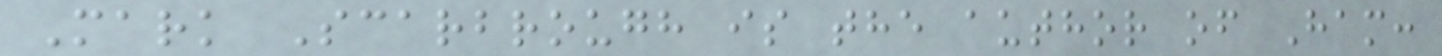Mark Scarbrough is the author of Ham:
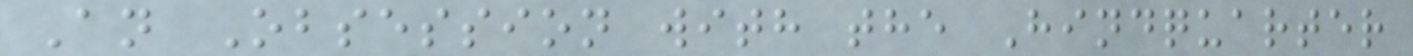An Obsession with the Hindquarter
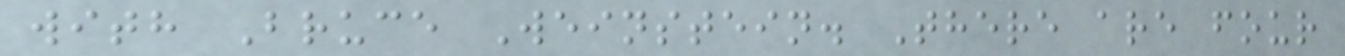with Bruce Weinstein. There are four
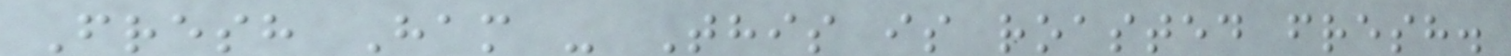Fresh Ham - This is roasted fresh.
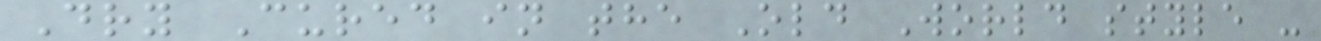Dry Cured in the Old World style -
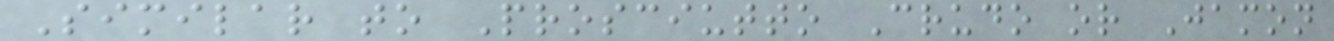Similar to Prosciutto Crudo or Jamon
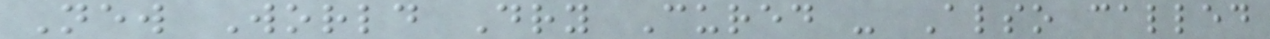New World Dry Cured - Also called
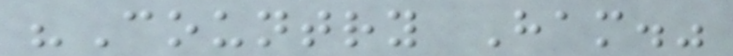"Country Ham."
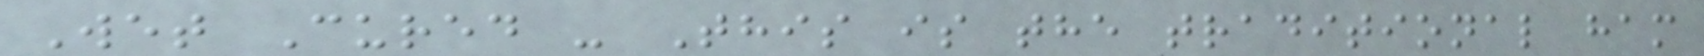Wet Cured - This is the traditional ham
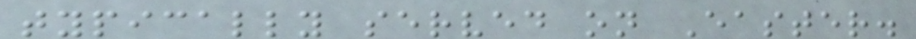typically served on Easter.
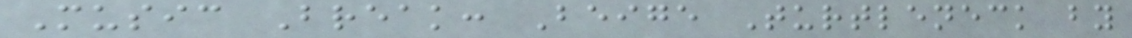Music Break: Beige Turtleneck by
